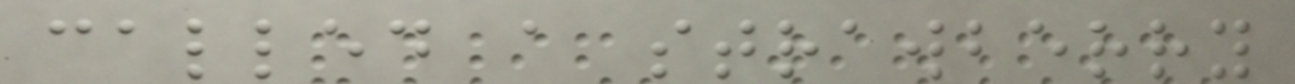called a strawberry
